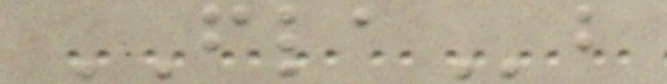FLAb
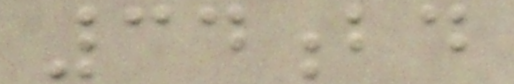34bd
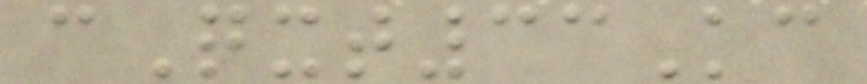cQxt33Kc
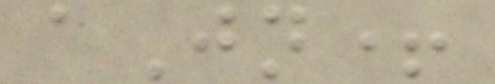aJn+
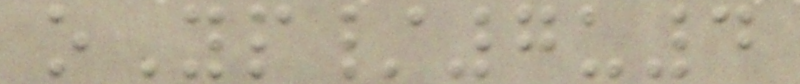oYp/7u4
